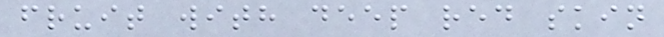fruit with deep red skin
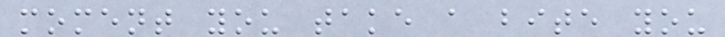moment you take a bite you
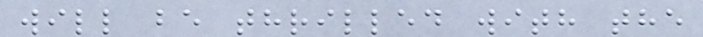will be thrilled with the
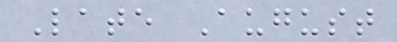Late August
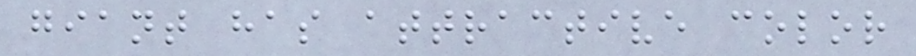giant has attractive color
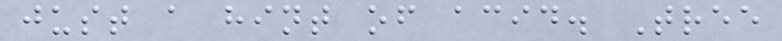just a hint of acid. Tree
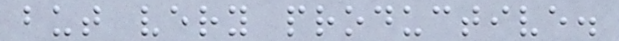but very productive.
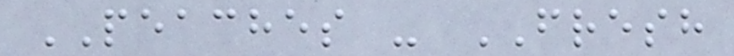PEACHES - FRESH
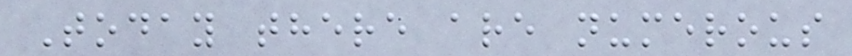Today there are numerous
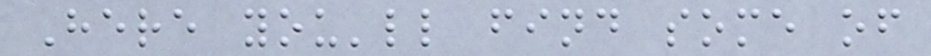Here you'll find some of
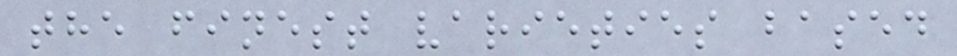the finest varieties based
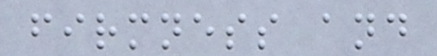firmness and
